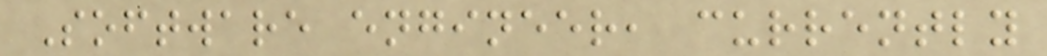Software engineer, currently
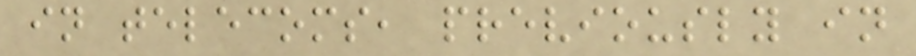in telecoms, previously in
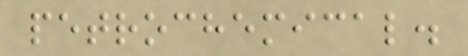petrochemical.
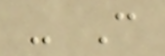- C
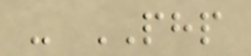- PHP
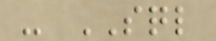- SQL
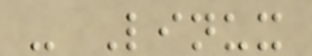- Linux
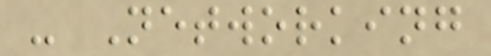- Networking
